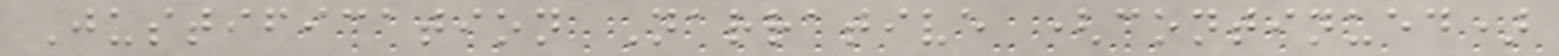Justification Narrative (continued)
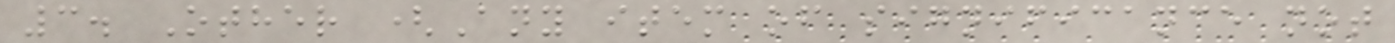3. Other (Any item of significance not
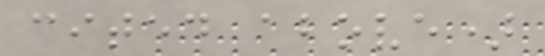cited above)
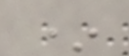*
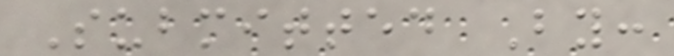Submitted By:
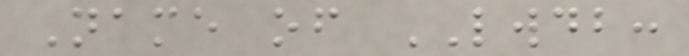Name of LWDB:
